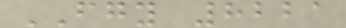FGY 8221
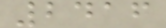2416
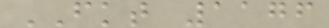FKT 1176
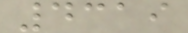4319
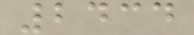2434
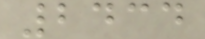2434
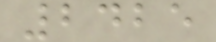2425
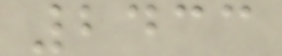2433
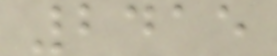2415
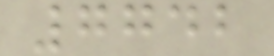7742
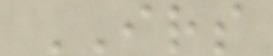IRS
